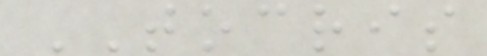TOCRIS
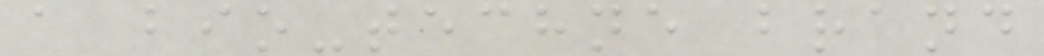a bio-techne brand
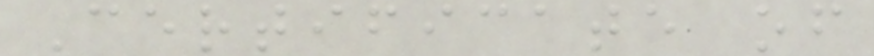Certificate of
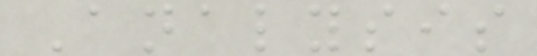Analysis
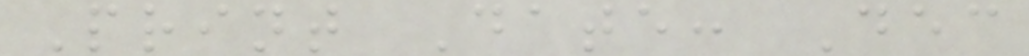Print Date: Dec
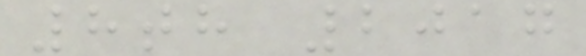8th 2017
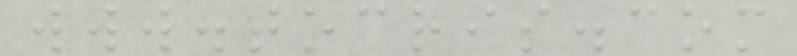www.tocris.com
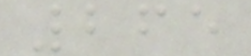265
